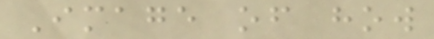Image of how
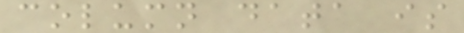column data is
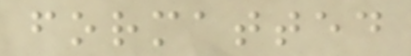formatted
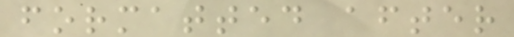formatted after
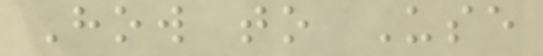How to Use
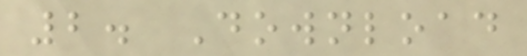2. Download
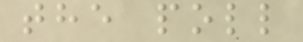the poll
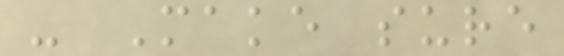- Make sure
